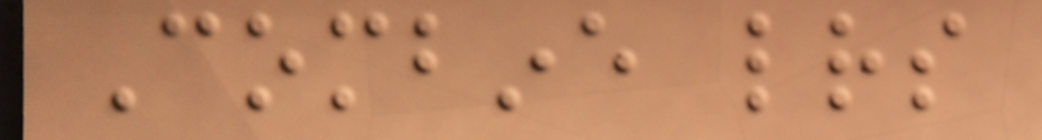Combine letters
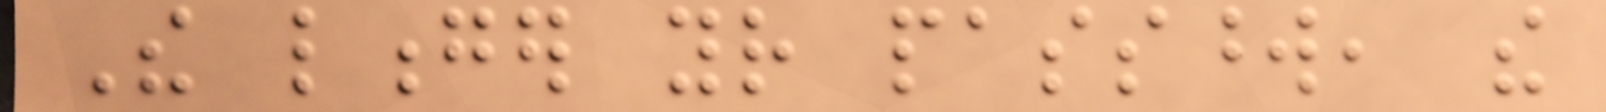The longer your password, the
